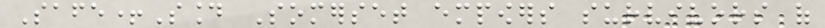Safe+Sound Somerset empowers survivors of
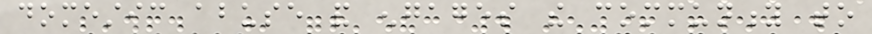domestic abuse and engages the community to
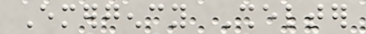Emergency Shelter
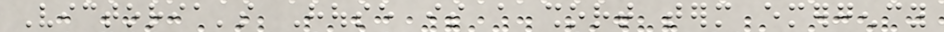Victoria's House is a short term emergency
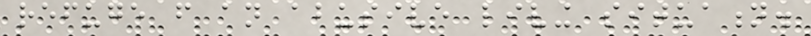refuge from an abusive living situation.
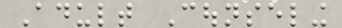Adult Counseling
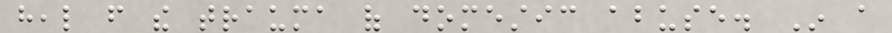heal from the trauma of domestic abuse. In a
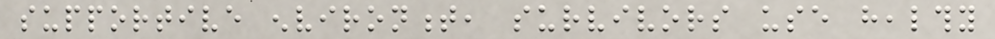supportive environment, survivors use healthy
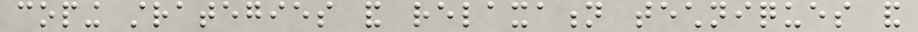coping strategies and relaxation techniques and
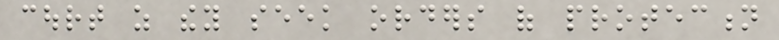court as they seek orders of protection
